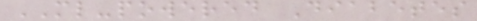ML-powered Diabetes
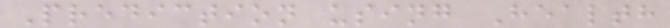Prediction using Health
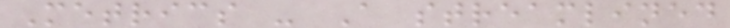Metrics - A streamlined
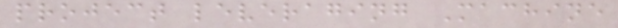project leveraging Machine
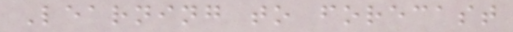Learning to forecast
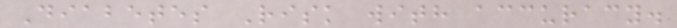Diabetes Risk with accuracy.
